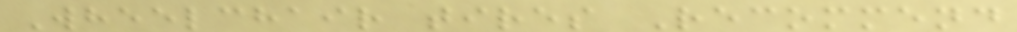Wheelchair tires Recommend
